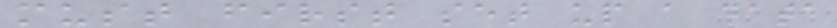must first set up a data
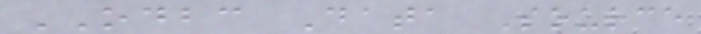ODBC Data Source
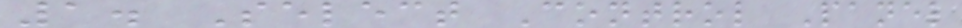1. Select Control Panel
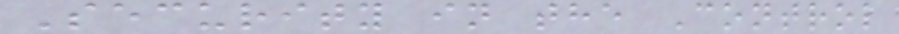Security in the Control
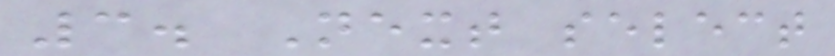3. Next select
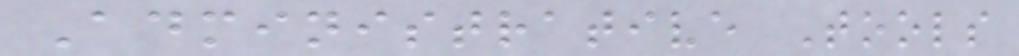Administrative Tools
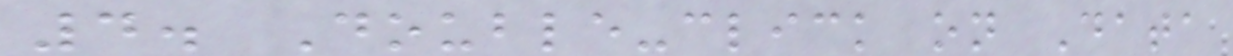4. Double-click on Data
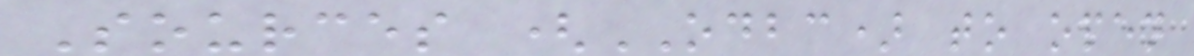Sources (ODBC) to open
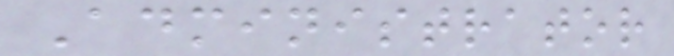Administrator
